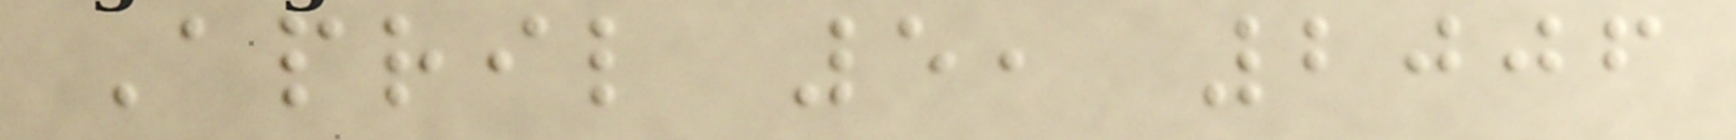April 5, 2006
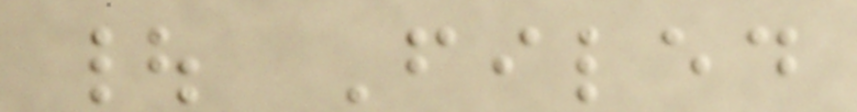| Filed
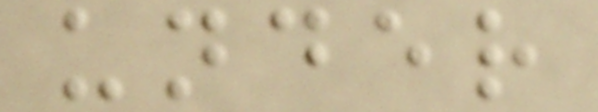under
